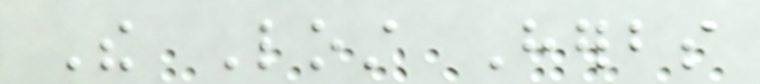The Lost Herbs
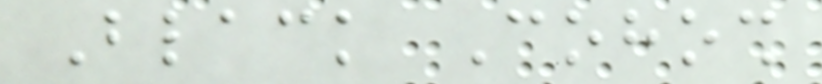Black Cohosh
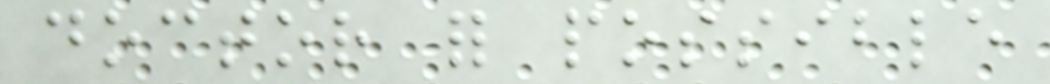doctor for possible
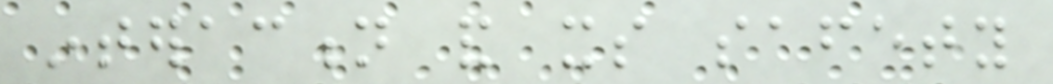interaction and its safety
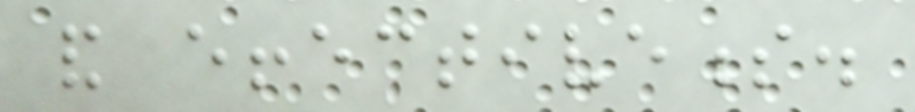and effectiveness.
